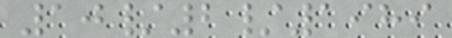10/2/1989
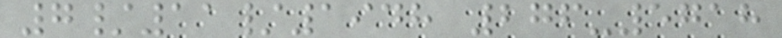7/11/1948 276-5718
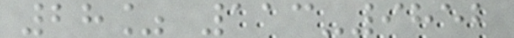28% 113-9852
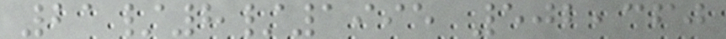21/8/1995 502,360
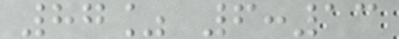87% 6:13
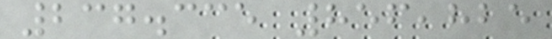237.335 856,825
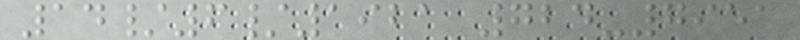14/6/1921 724-7951
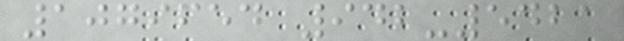1079654 942-5421
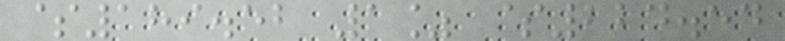$189.52 1% $224.54
